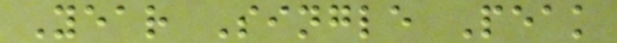Year Single Peak
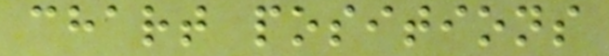chart positions
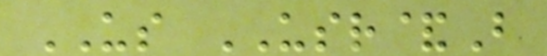US USR&B
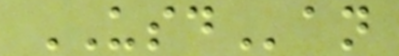USDan
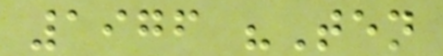1976 "Ten
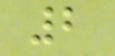2
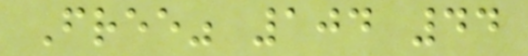Free" 104 44
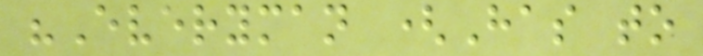"Everyman (Has to
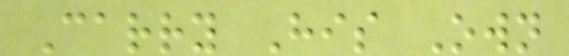Carry His Own
